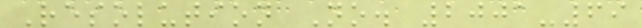Resolution No. 2001-69
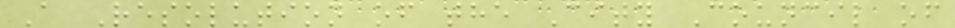A Resolution of the City Council of
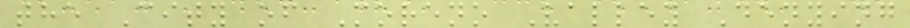the City of Moreno Valley Denying
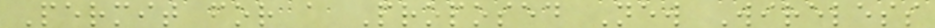Permit for a Proposed New Wireless
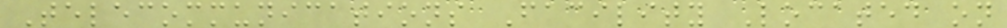Telecommunications Facility Located on
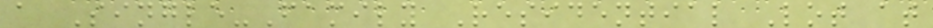a Single-Family Residential Lot at
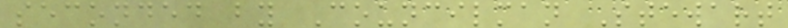seconded by Councilman Stewart
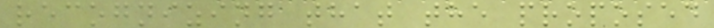recognizing that the proposed
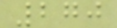270
